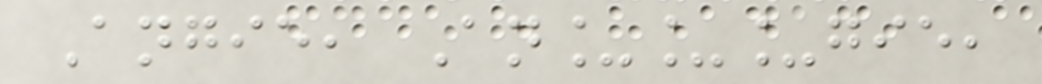Angie, An___gie,
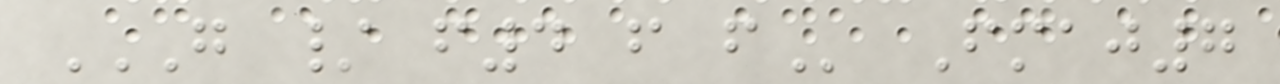G / F4 F F Fmaj7
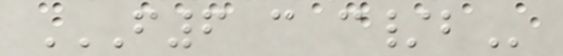F6 C C/B
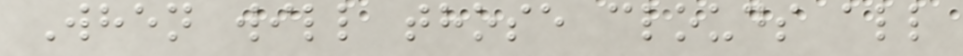When will those clouds all
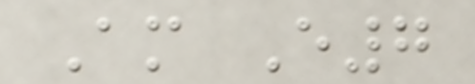Am E7
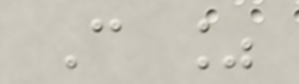C %
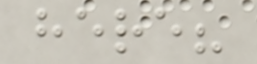here?
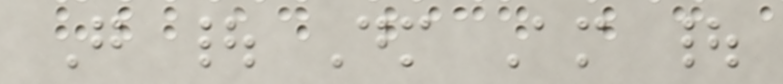G | Dm Am |
